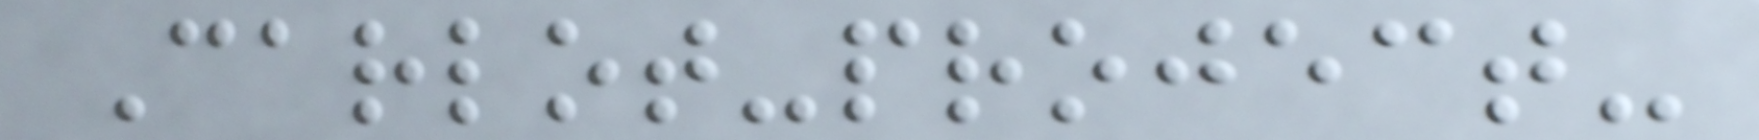Carlot-project-
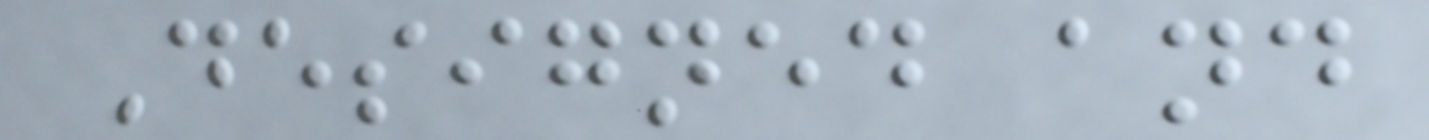Designed and
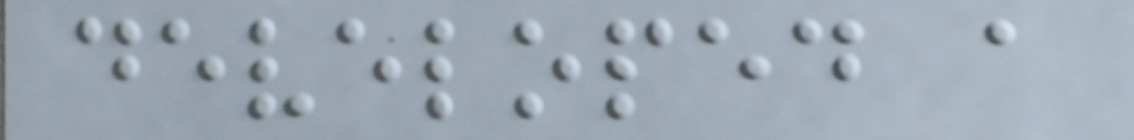developed a
